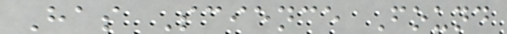Has Science Found
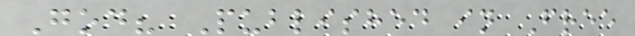God? Published in Free
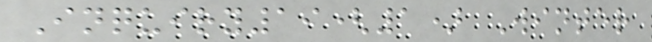Inquiry19(1) Winter
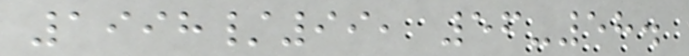1998/99, 56-58.
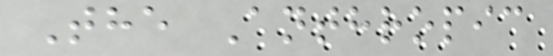The Anthropic
